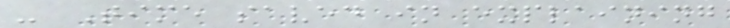- Time saved in explaining
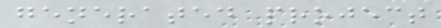generated project
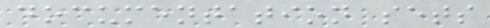documentation sets
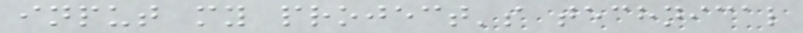input my project's technical
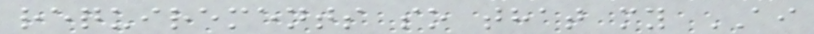requirements so that my AI
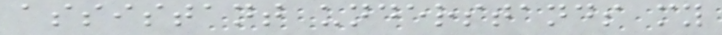assistant understands my
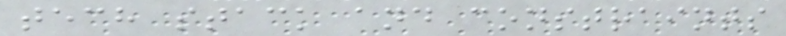tech stack and constraints
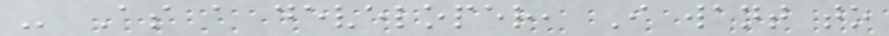- As a developer, I want to
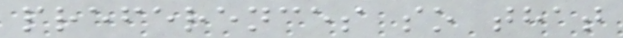preferences so that
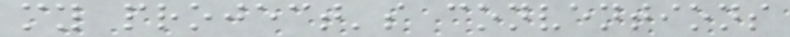my project's conventions
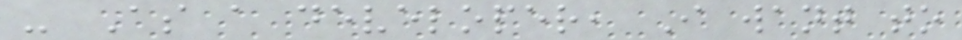- As a developer, I want to
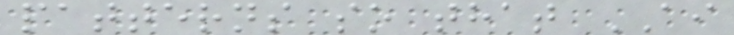patterns so that AI
